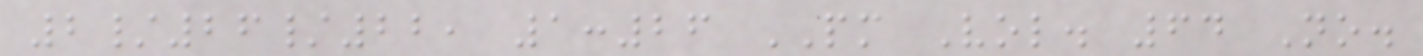2/26/22, 1:26 PM Vol. 64 No.
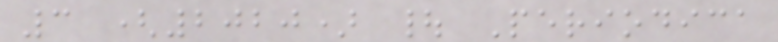3 (2020) | Periodica
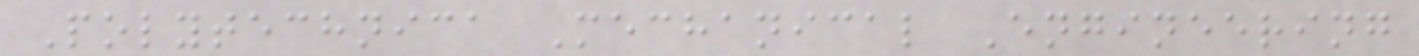Polytechnica Mechanical Engineering
